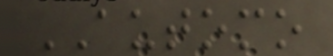AUTOMO
